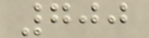700
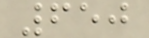650
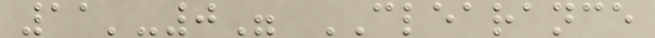11'-0" CLEARANCE
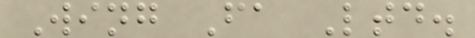Wing Fa Ltd.
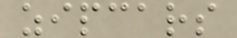zipcars
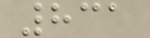831
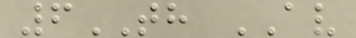6TH AV
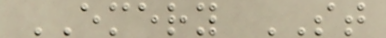EMERY ST
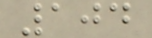104
